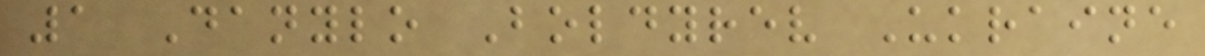1 Danylo Boldyrev Ukraine
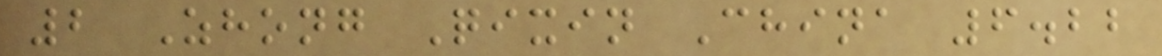2 Zhong Qixin China 6.22
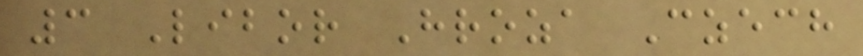3 Libor Hroza Czech
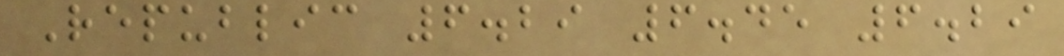Republic 6.29 6.45 6.29
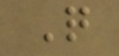Q
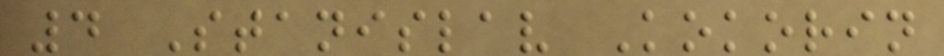4 Stanislav Kokorin
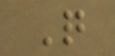Q
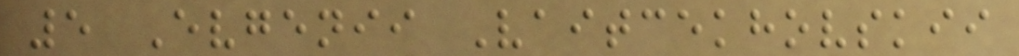5 Evgenii Vaitcekhovskii
